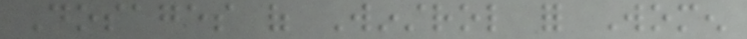Dosages of Winstrol for Women
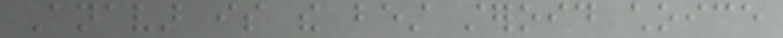Anavar is the best steroid choice
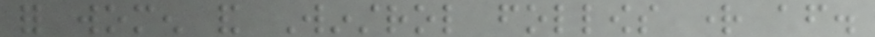for women and Winstrol follows right after.
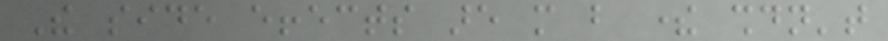The side effects are more but there shouldn't
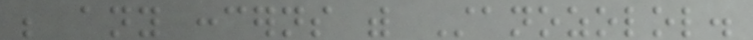be any concerns with Stanozolol.
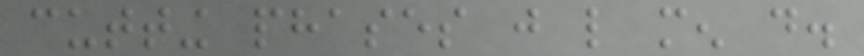cutting phases just like men do.
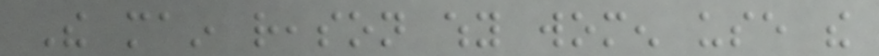The main reason why women use the
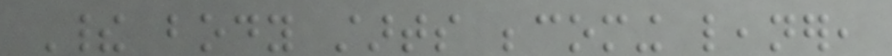Their body starts becoming leaner,
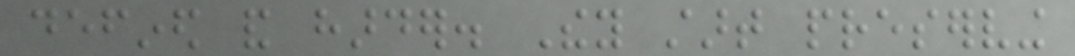defined and harder. They start preserving
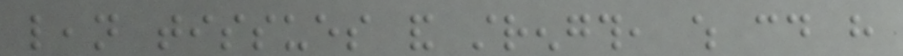lean tissues and strength, which could have
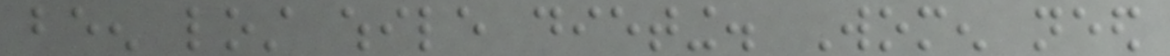been lost while dieting. Women need
